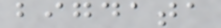bigdata
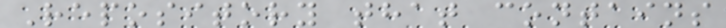Repository that contains
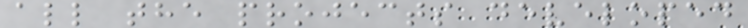all the projects developed
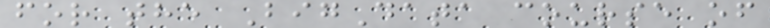for the BigData course of
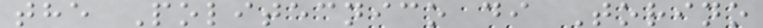the Politecnico di Torino
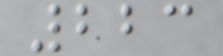223
